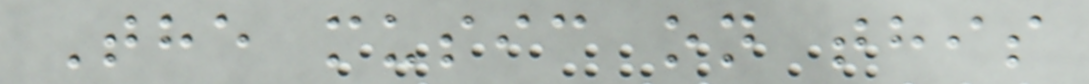The music on this
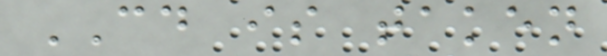CD is taken
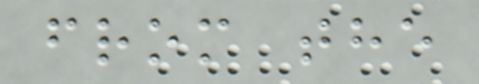from the
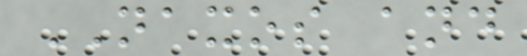NAXOS and
